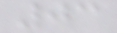03
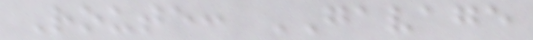Route: GAVAGE
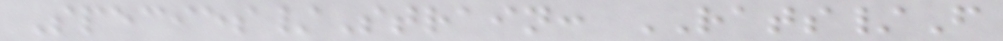Species/Strain: RATS/F
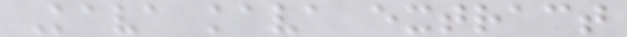Kava kava extract
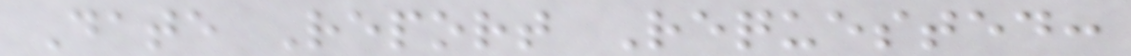Date Report Requested:
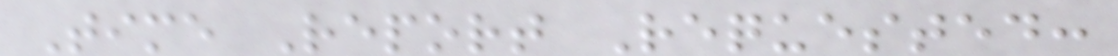Time Report Requested:
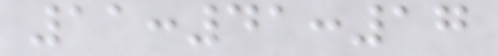11:41:17
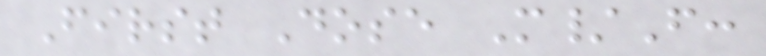First Dose M/F:
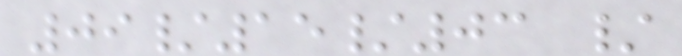09/15/03 /
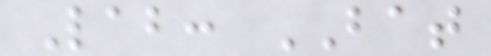Lab: BAT
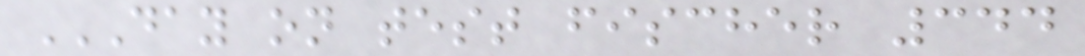DAY ON TEST FISCHER 344
